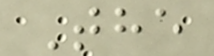The
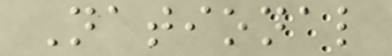National
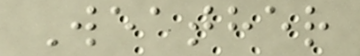Weather
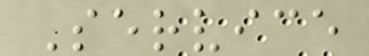Service
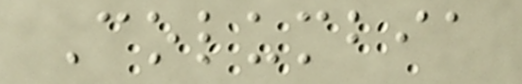Columbia
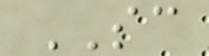SC
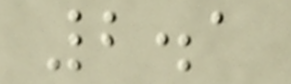2.1
